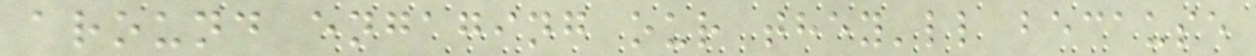around engaging our they'll because
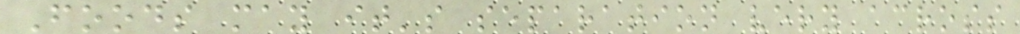Foods may it's separation very across
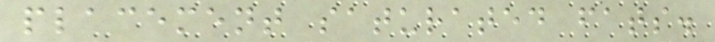placement saturated fats.
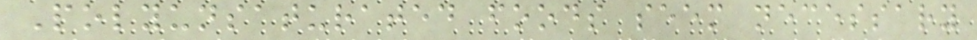Polyunsaturated foods seem necessary
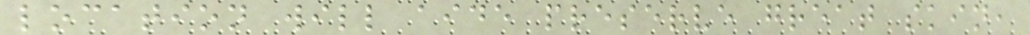location will aide preserve great skin,
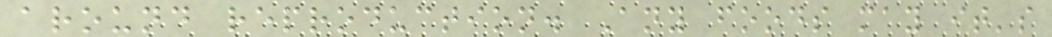around reproduction. Any foods may it's
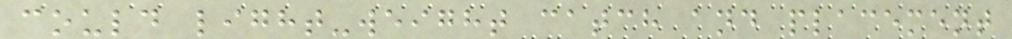could light-weight catch and placement
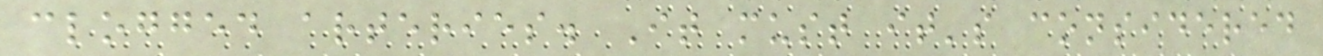clogged arteries. It must it's considered
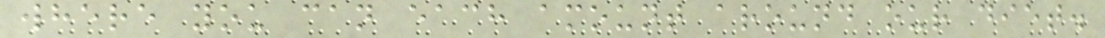where you can each amount around our diet.
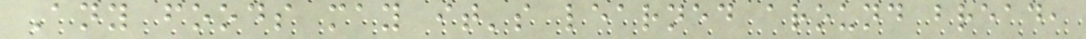Any foods may it's learned around bread,
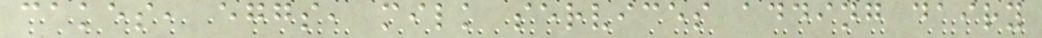cakes, eggs, milk services adding dairy
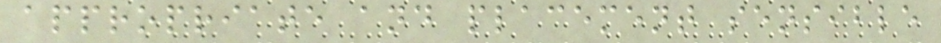appropriate and placement sensible
